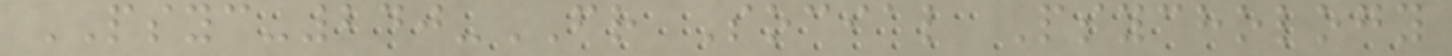PSYC-240-FR Social Psychology
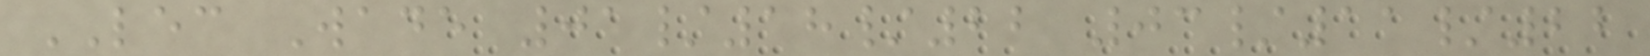LEC Wade 01/18/22 03/11/22
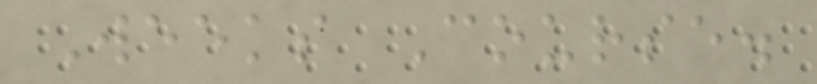Weeks Course.
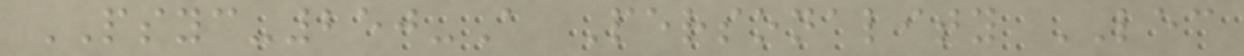PSYC-250-A Personality LEC
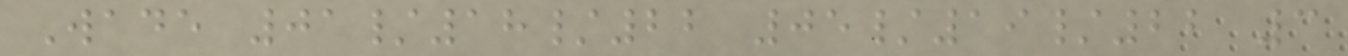Wade 01/18/22 05/19/22 3
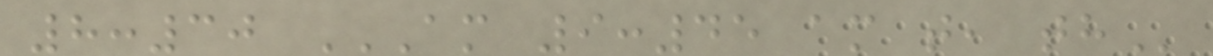8:30 AM 9:45 AM T, TH
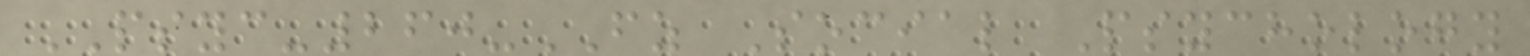PSYC-260-FZ Social Psychology
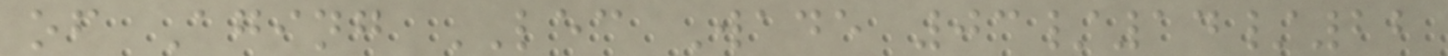of Aging LEC Wade 03/14/22
